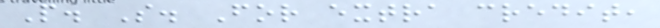P. S. For extra credit,
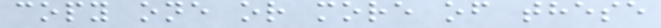copy one or more of these
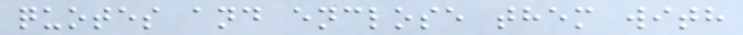quotes and enclose them with
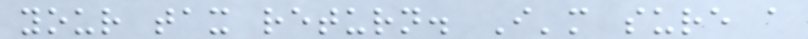your tax return. I'm sure a
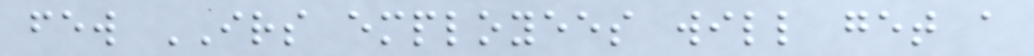few IRS employees will get a
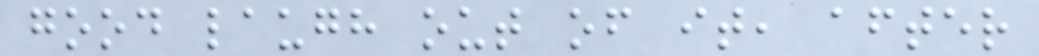good laugh out of it, after
